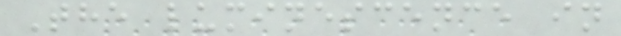The luminescence in
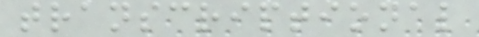transcriptional
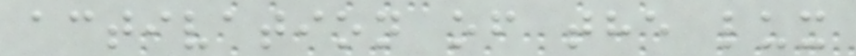activation of the lux
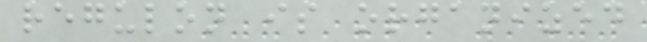regulon is organized
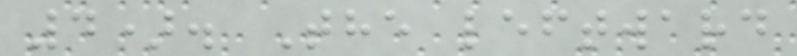4). The leftward
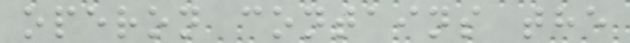operon contains the
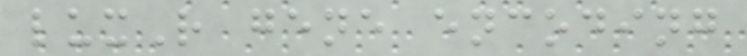luxR gene encoding
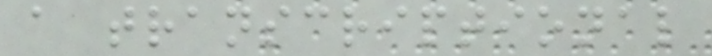a transcriptional
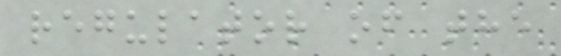regulator of the
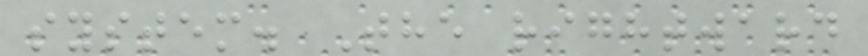system. The rightward
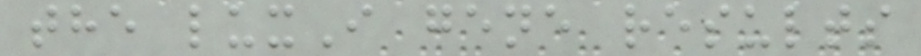the luxI gene results
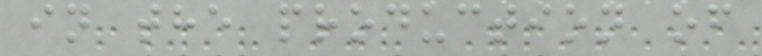in the production of
